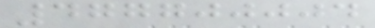477700004
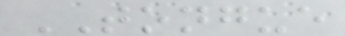TONGUE
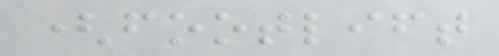(footlift
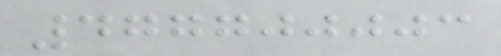477700003
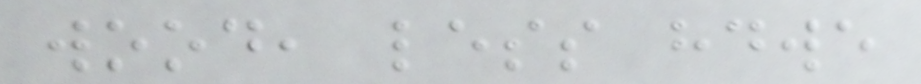wood, less hdwe
